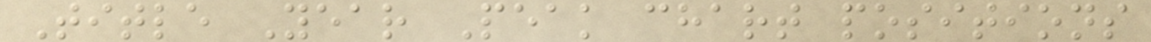Title Year Peak chart positions
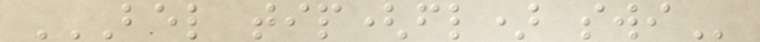BEL TIP(FL) SWI
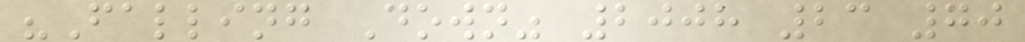"Falling Down" 2008 23 70
